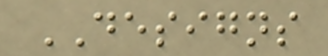DESIGNS
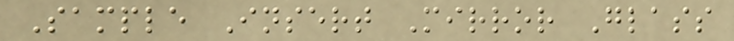Sample Insert Mirror Glass
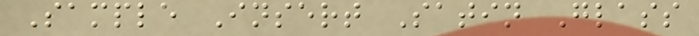Sample Insert Satin Glass
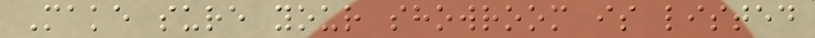Make sure your showroom is listed
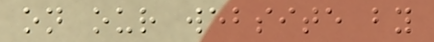on our website by
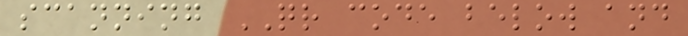scanning QR code below and
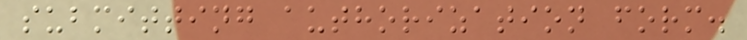submitting authorization form.
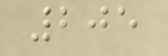205
